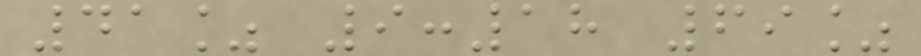41% 9:18 69%
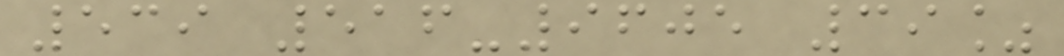539 516-9605 39%
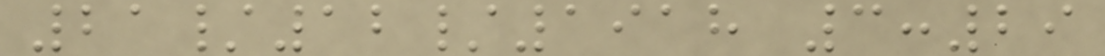21/12/1918 3:29
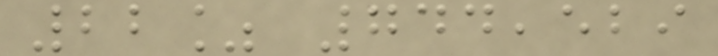22% 744,529
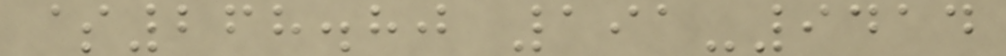$268.80 191-9414
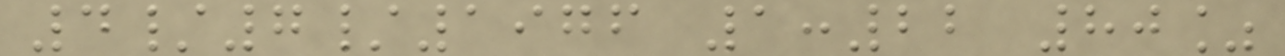4/7/1976 1:22 80%
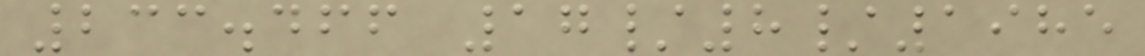233.466 17/8/1985
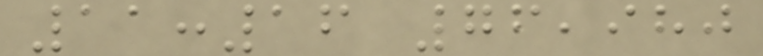11:16 76,980
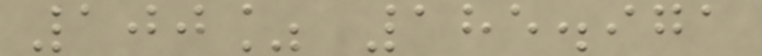100% 185.971
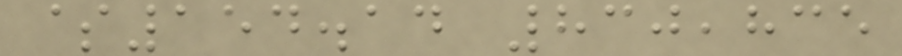$154.14 830,835
